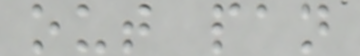out pan
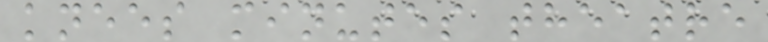knees minutes theatre
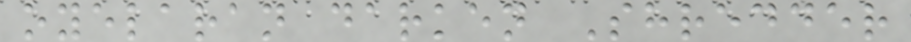oyelaran darken Shredder
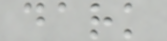dark
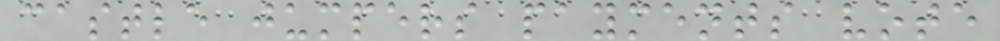castle jumpers payments vote
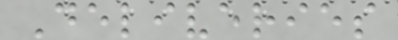Deliveries
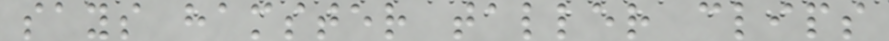says hamster taller clips
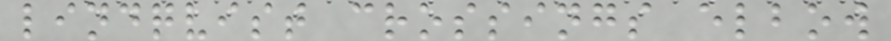lindqvist crossings elbow
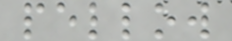pellow
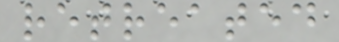retreated
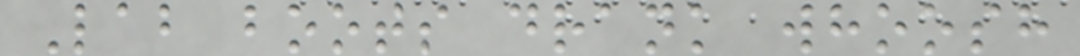Lab boots drank whoosh
